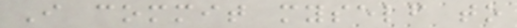I commit myself to
